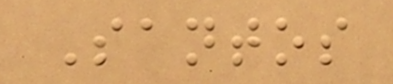Santos
